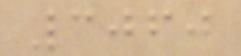3060
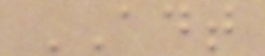ADT
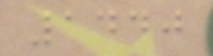1440
